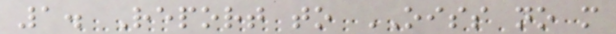1. Report to OISS no more
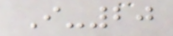I-20
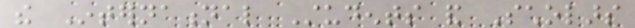the International Students and Scholars
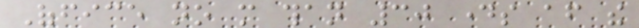Office no more than 30 days after the
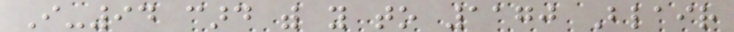I-94 card with you to 1170 Blair
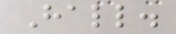Hall.
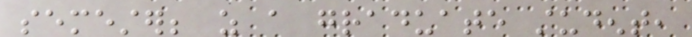semester; as a graduate student,
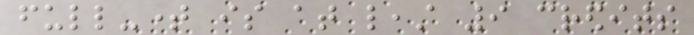full-time is at least 9 credits
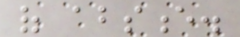of absence.
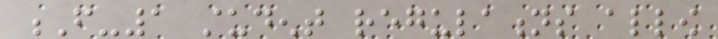F-1 student regulations allow
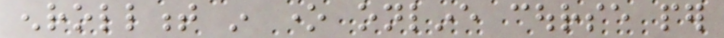enrollment in one online course per
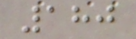180
